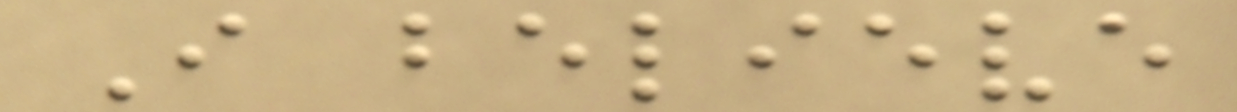I believe
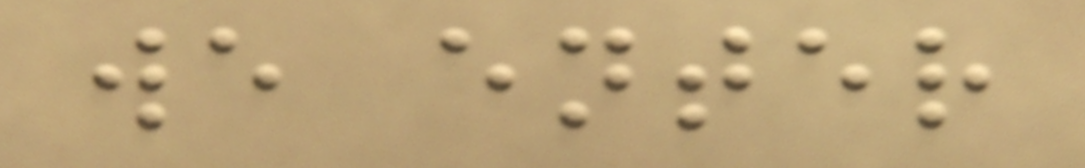we enter
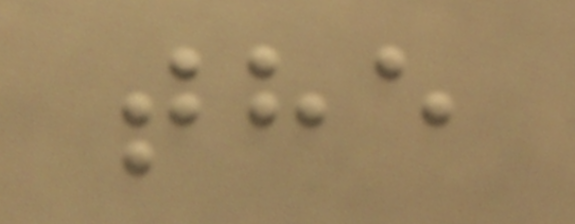the
